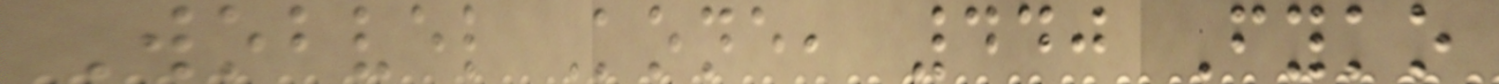Wobvel Kone, 440 Fyko
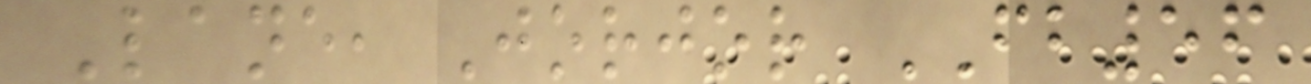Lane, Jorjor FB56
